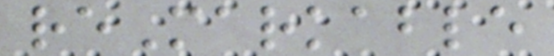reMarkable
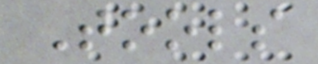Tools
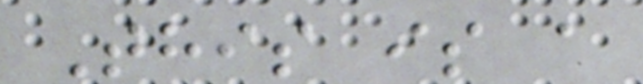This is a
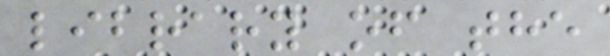library of the
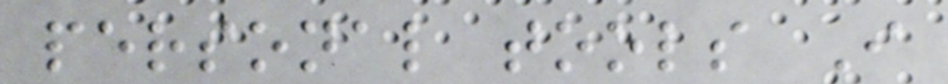personal tools I
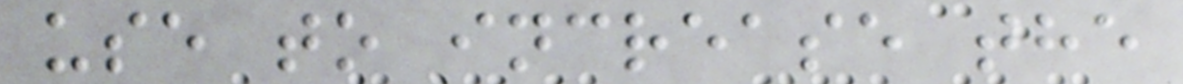use to increase the
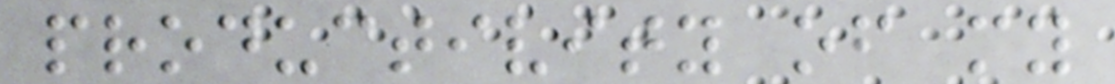productivity of my
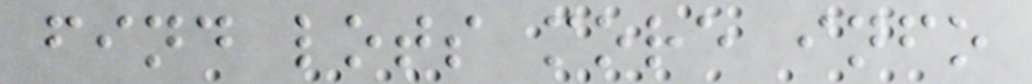find lots more info
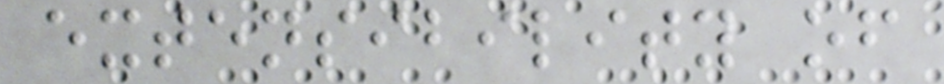extensibility of
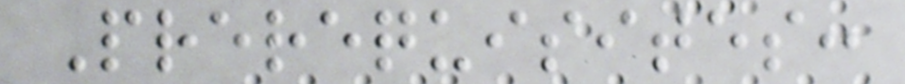Prerequisites:
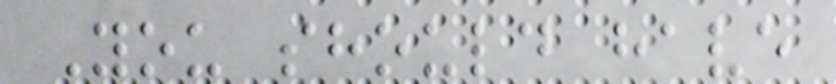You should have
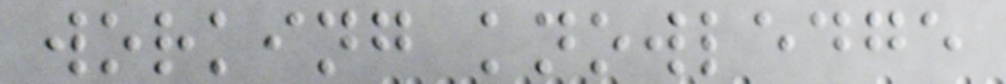working knowledge
